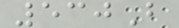530B
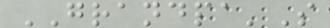GRANDPA'S
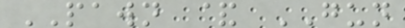PAWN & GUN
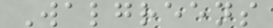Walgreens
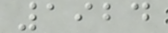1924
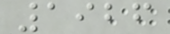1926
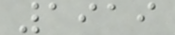1919
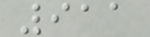911
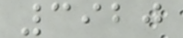3920
